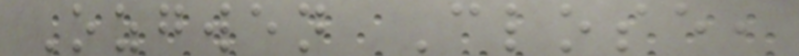Ozgwen Close,
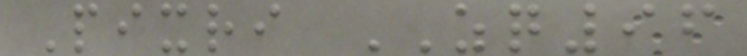Pixri ZQ96
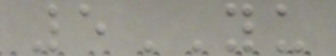5YU
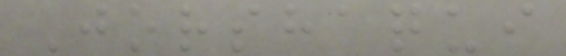Jorshaqui
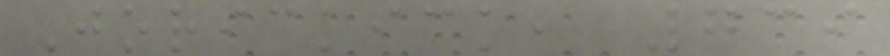Jorickick, 739
